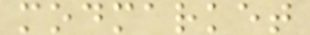modmarket
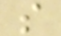s
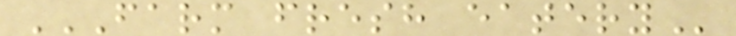FARM FRESH EATERY
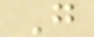G
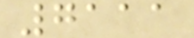7111
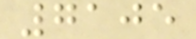7105
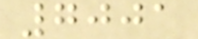7001
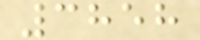3858
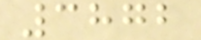3872
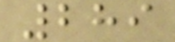289
